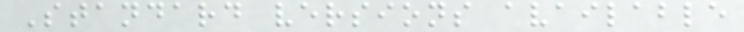Standard versions available
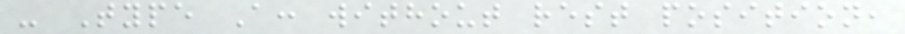- Type A: without rest position,
